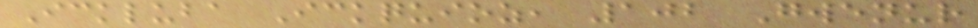Ickluba Ickquioz, 102 Gwenur
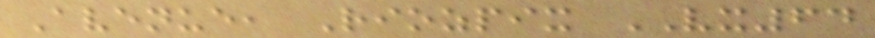Avenue, Riozpix VX64
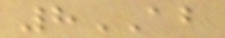8AB
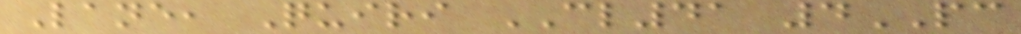Lane, Quiri CL41 4PC
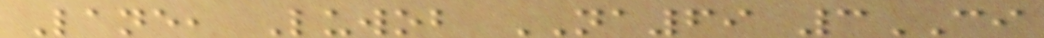Lane, Luwob NA69 3CI
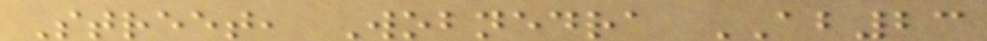Street, Wobnedra AB23
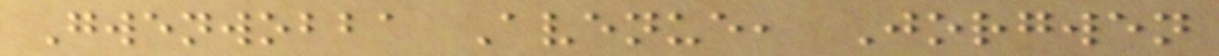Gwenwobba Avenue, Jorgwen
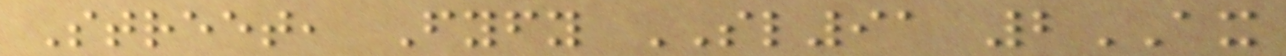Street, Fyfy SL91 2AX
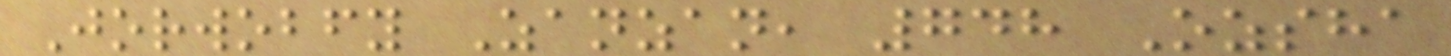Jorwobfy Zanzan, 748 Ozsha
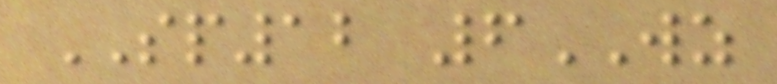SP12 6WZ
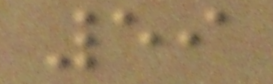59
